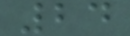24
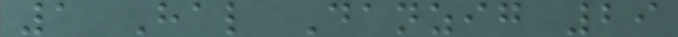1 Hal Danzig 29
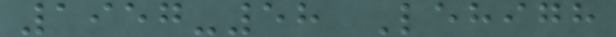1957-58 Lehigh
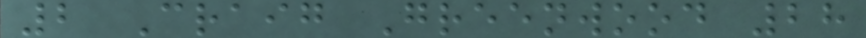2 Craig Greenwood 28
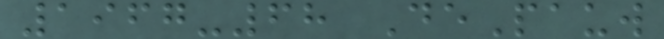1967-68 DePauw
